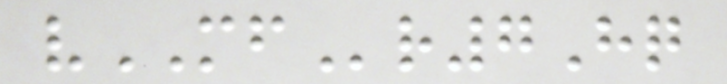vMFr7Hq
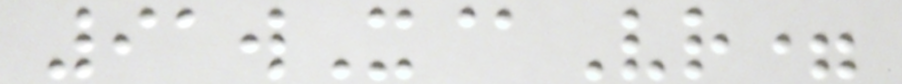91wX@Vr=
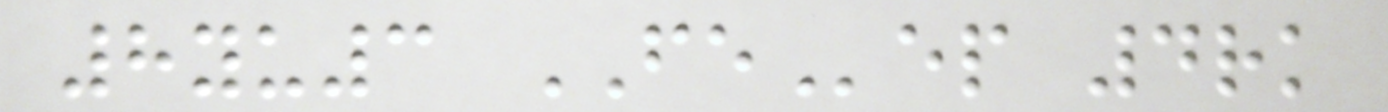8yu3 FEep 4rk
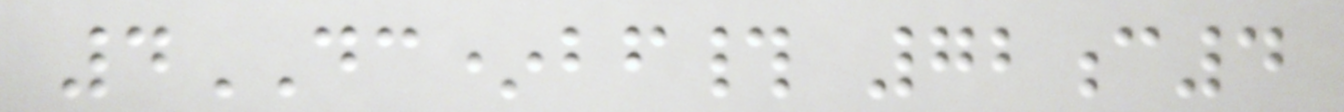4DC*bf# 72c4
